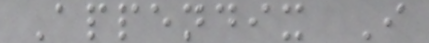Appendix I
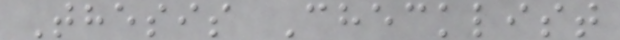Thesis Checklist
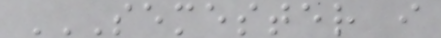SEMESTER I
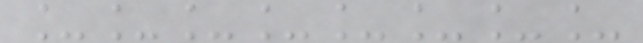________
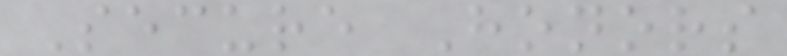Secure Honors
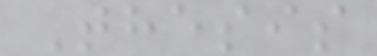Thesis
